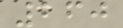260
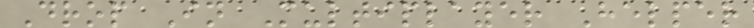Drop In Multiplayer Helper
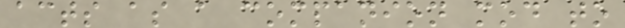acts as a companion mod to
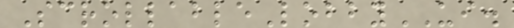ScrollableLobbyUI.
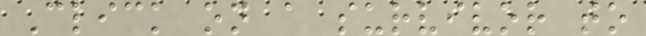Click on a survivor to
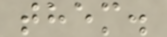them.
